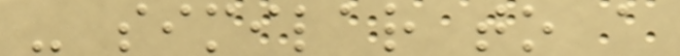- similar to a
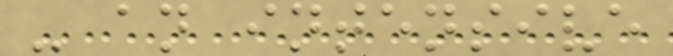- an intensive
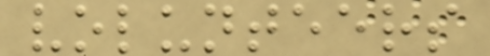volunteers
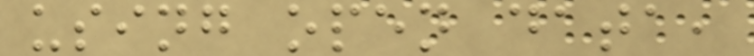using open data,
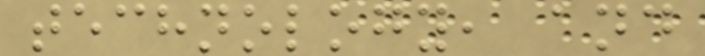technology, and
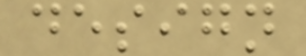design
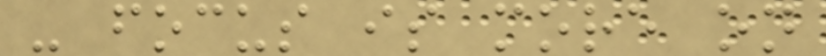- focus is more on
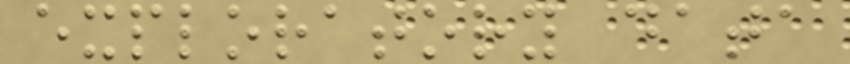exploratory data
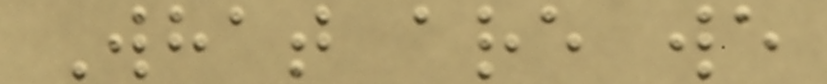What are we
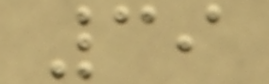39
